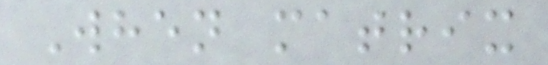When matrix
